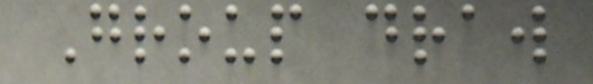Group draw
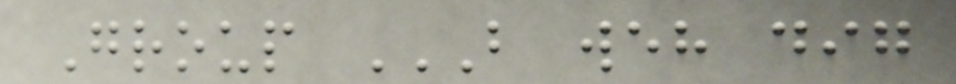Group B WEH DIG
